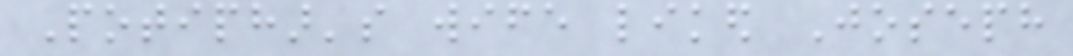Potiphar's wife liked Joseph
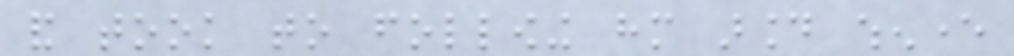and took to following him around whenever
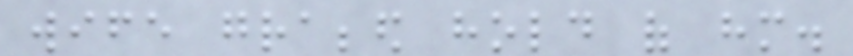wife grabbed hold of him.
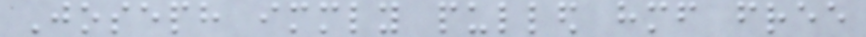Joseph immediately pulled himself free
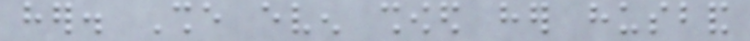her. She even showed her husband
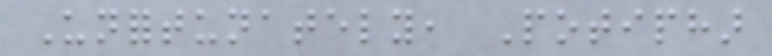Unfortunately, Potiphar
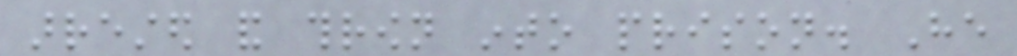arrested and thrown into prison. He
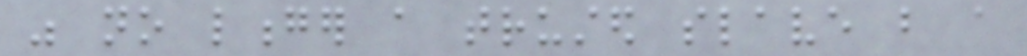was no longer a trusted slave but a
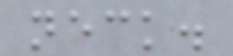neck.
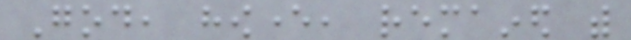God, however, remained with
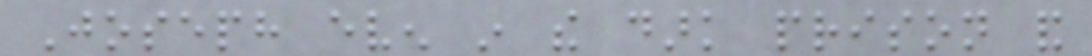Joseph even in the dark prison and
